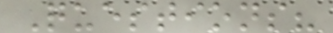Questions?
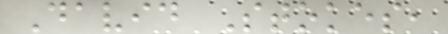David Stokes,
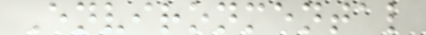Environmental
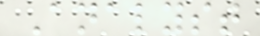Analyst
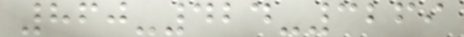860-424-3269
